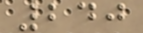240
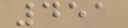451
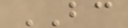BC
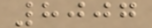8007
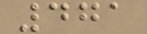471
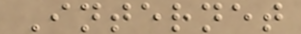Internet
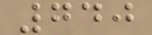740
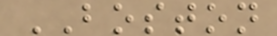BOSTON
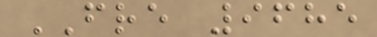FRE 9685
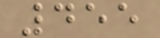455
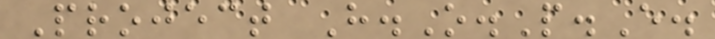Project H.O.P.E.
